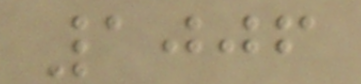1006
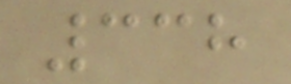338
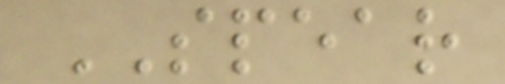SPEAR
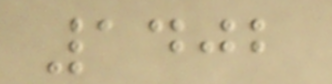1402
